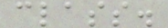class.
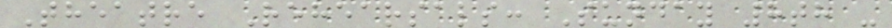Theatre Rehearsals: Sunday 8th -
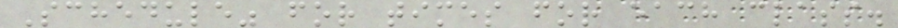Schedule" for times for each class.
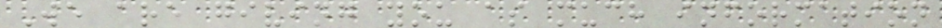We are giving you as much information
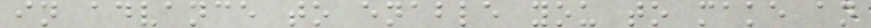in advance to enable you to make an
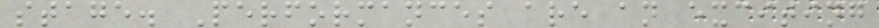stage. Performances are an exciting
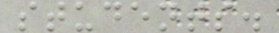students.
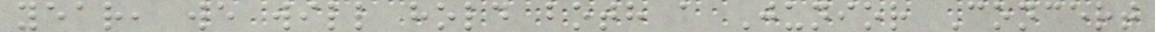year, we will hold both a Junior Concert
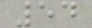54
